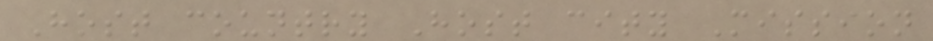Host country Host city Mission
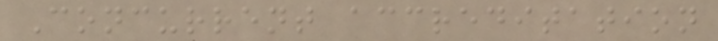Concurrent accreditation
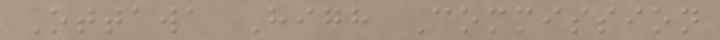Ottawa High Commission
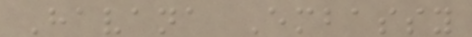Havana Embassy
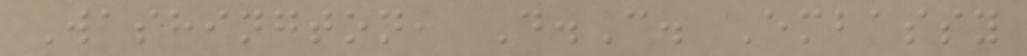Washington, D.C. Embassy
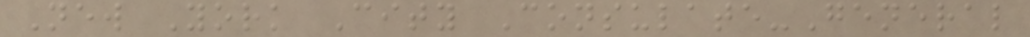New York City Consulate-General
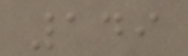149
